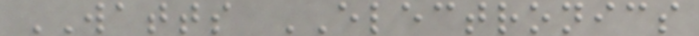WATTS ELECTRONICS
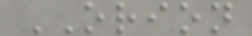ORION
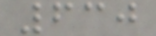630
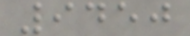9450
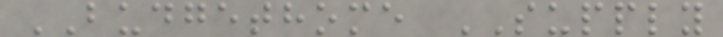BUDGETHOME SUPPLY
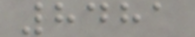8481
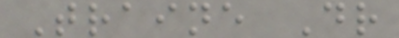Traine Dr
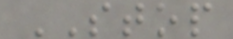STOP
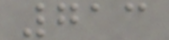713
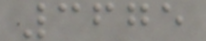3675
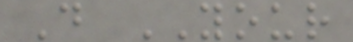D YOUR
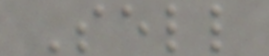Sell
